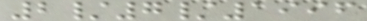2/7/1996
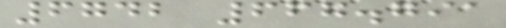6742 667.791
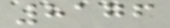8176
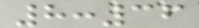8:36
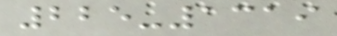225-1319
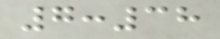7:38
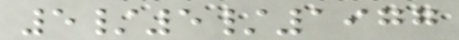5/5/1977
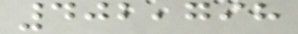402,798
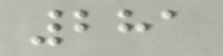281
